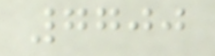7700
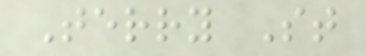Terry St
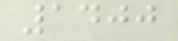1400
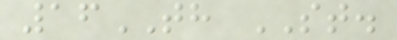16TH ST.
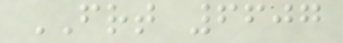FRT 6607
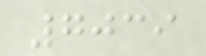7039
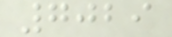7029
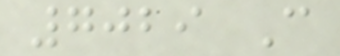7029 C
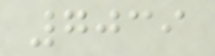7039
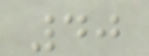40
